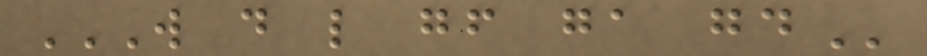W D L GF GA GD
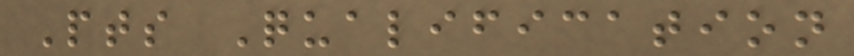Pts Qualification
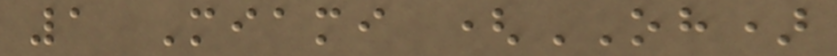1 Miami (OH)
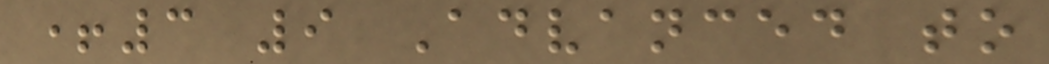+3 9 Advanced to
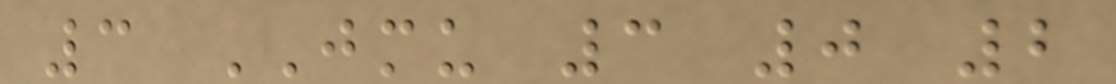3 JMU 3 0 2
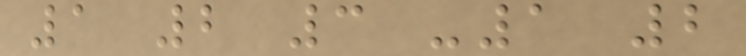1 2 3 -1 2
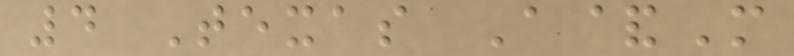4 Texas A&M
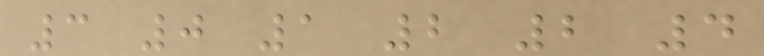3 0 1 2 2 4
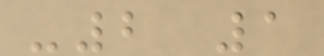-2 1
